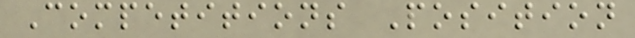Competitions Position
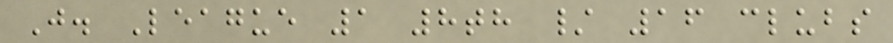J. League 1 8th / 16 clubs
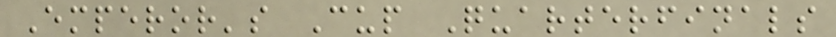Emperor's Cup Quarterfinals
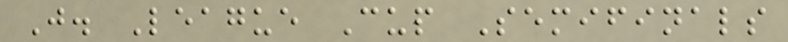J. League Cup Semifinals
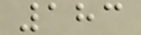183
